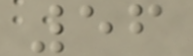56
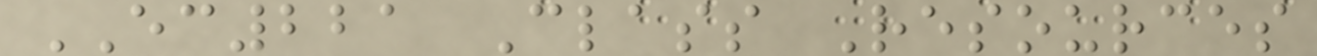EC221 Class Resources
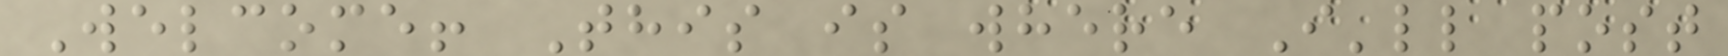Welcome! This is where I'll post
